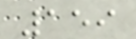159
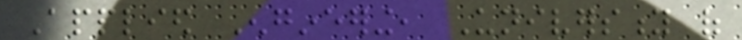Applied Engineering, University of
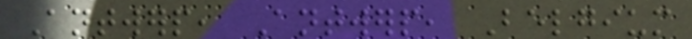Antwerp, Antwerp, Belgium
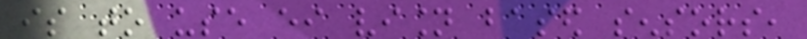is to use either vision based sensors,
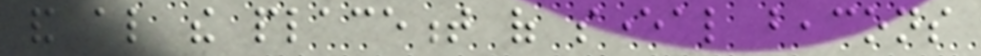and also the placement of several beacons
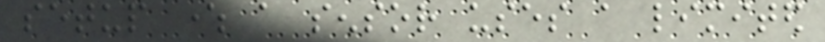setup where a sensor uses a limited
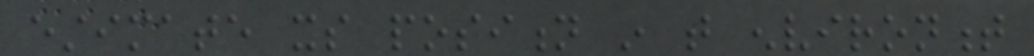estimate its position in that environment
